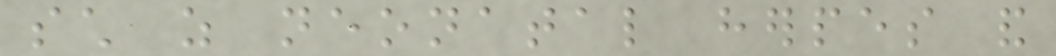such as neonatal herpes and
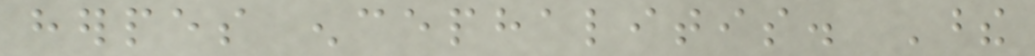herpes encephalitis. These
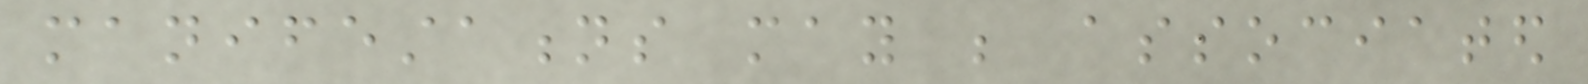manifestations may be associated
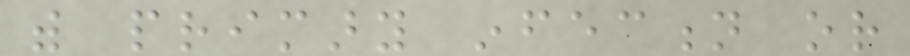with primary infection or
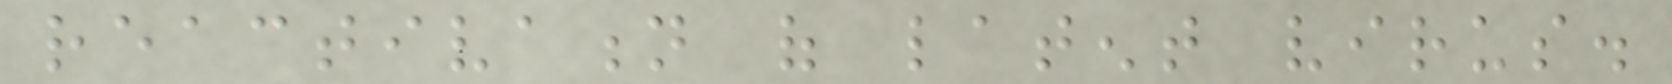reactivation of latent virus.
